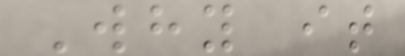Why it
